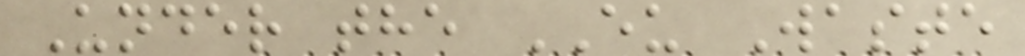Under the EU Waste
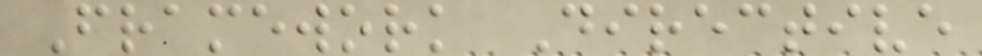Framework Directive
